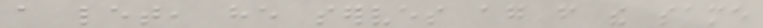a let, he serves again from the same
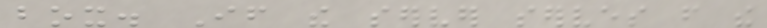box. If the server serves from the
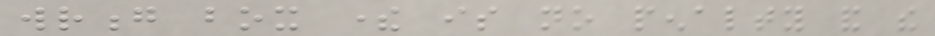wrong box there is no penalty and the
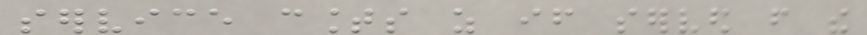service counts as if served from the
